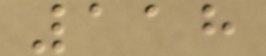118
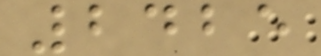2425
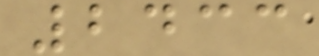2433
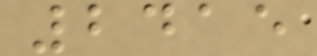2415
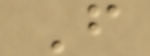F
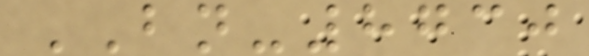BN-8730
